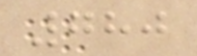780
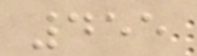455
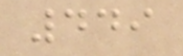449
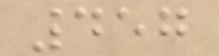457
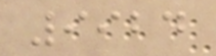9924
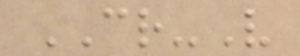CR-V
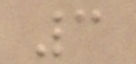3
